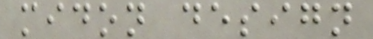midon design
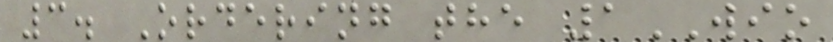3. Ordering the 1WIO
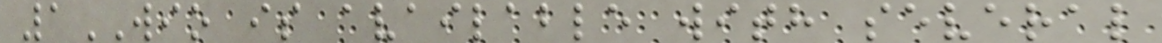1WIO is available with several
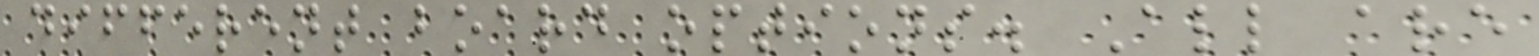different board options. All are
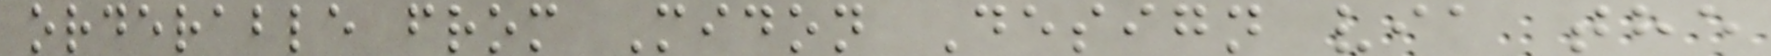orderable from Midon Design via the
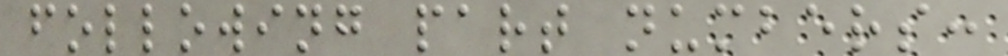following part numbers:
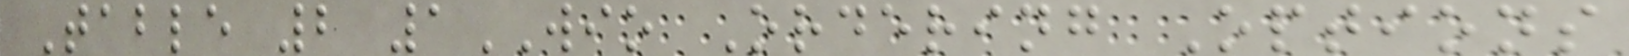Table 2 1WIO Ordering Options
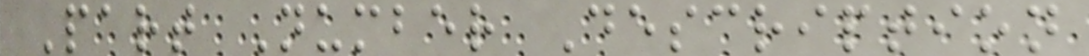Part Number Description
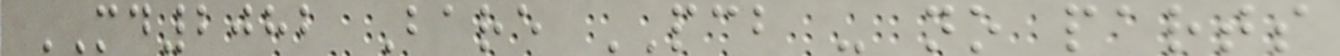MD2082 Bare PCB - no parts
